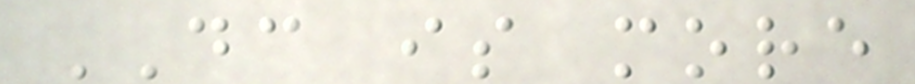DC is more
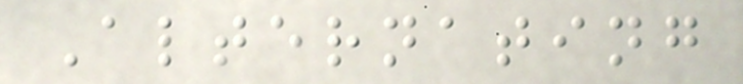Alternating
